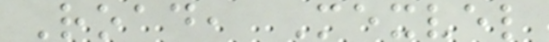Road, Mexvel
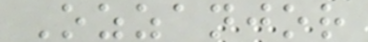Ozzanjor
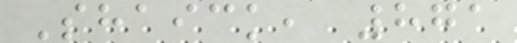Shaick, 871
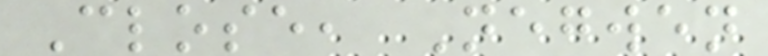Close, Negwen
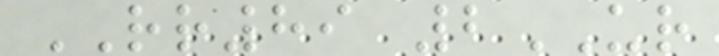RR89 2UR
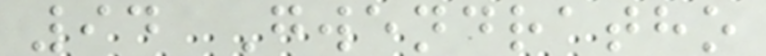94 Gwendratho
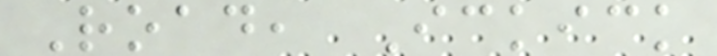Road, Ickick
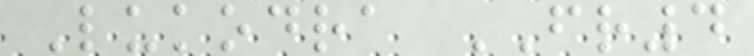Lukodra FR4
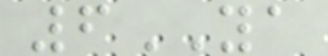6YA
